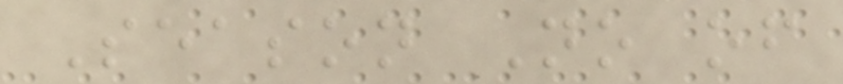Season No of
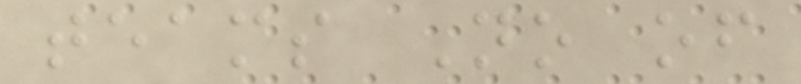teams No of
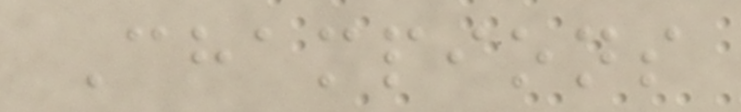Champions
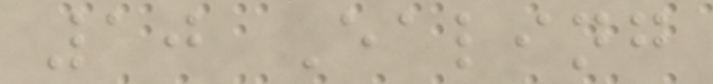10 Ealing
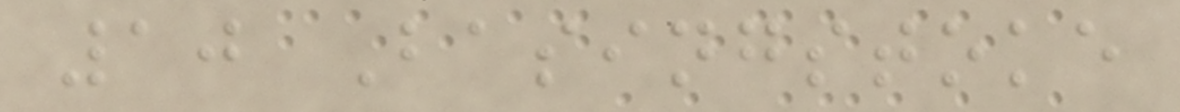10 Basingstoke
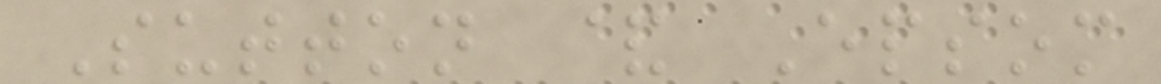Sutton & Epsom
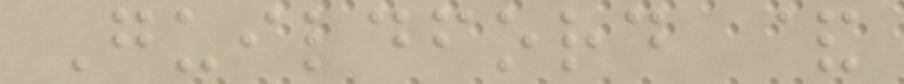Guildford &
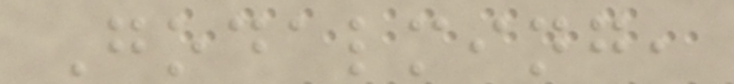Godalming,
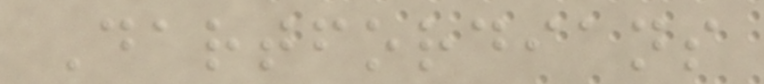Dartfordians
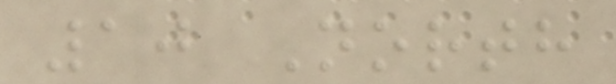10 North
